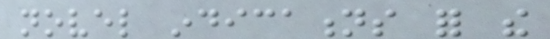novel indications for the
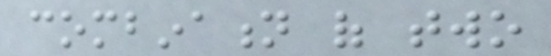combination of two
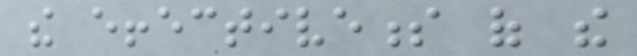the effectiveness of the
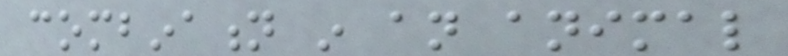combination in an animal
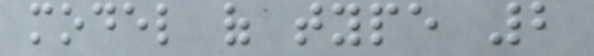model of type 2
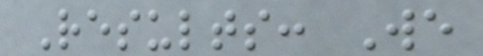Results: We
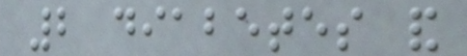2 diabetes and
